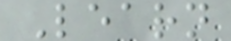Learn
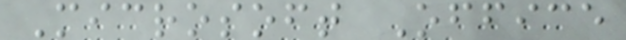Microsoft Office
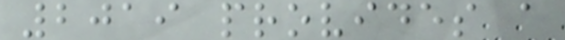2019 provides a
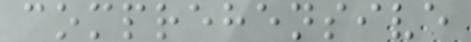comprehensive
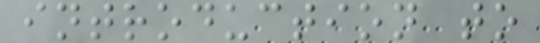introduction to
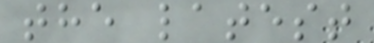the latest
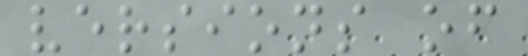versions of
